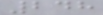248
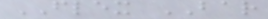FLEX BAR
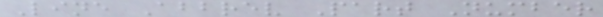Line Abbrev Part Number
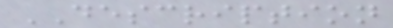DESCRIPTION
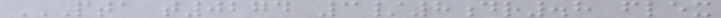PTA T0274 3/8DR.8 FLEX
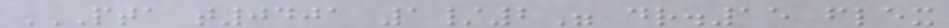PTA T0401 1/2" DR.15 FLEX
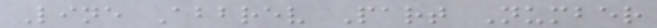Line Abbrev Part Number
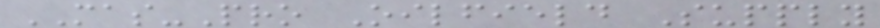MAS-Pro Oilfield Supply
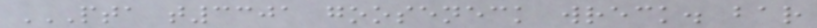PTA T3301 GOOSENECK WRECK. BAR
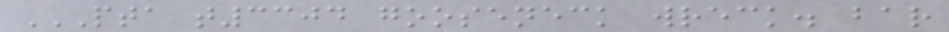PTA T3304 GOOSENECK WRECK. BAR
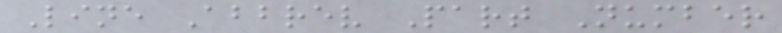Line Abbrev Part Number
